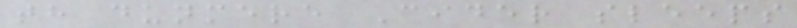th dunmere Cider sleeps
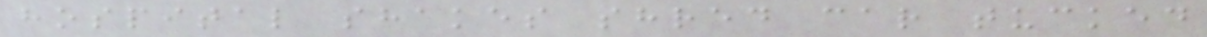hospital shakes shred car tucked
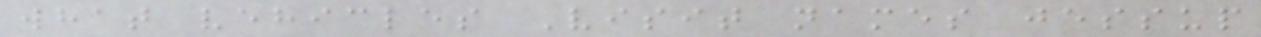what vehicles Visit names jessup
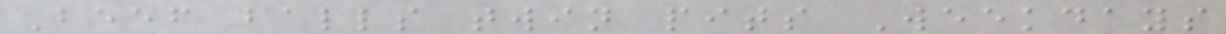Beef balls twin pits Weekdays
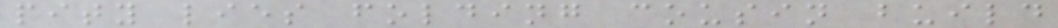pity lies folding cousin build
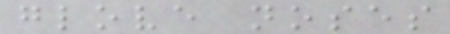glove noses
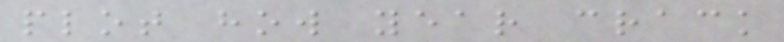plot how year crack
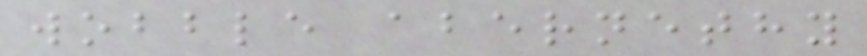wobble abernethy
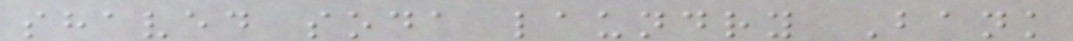shaved soda laundry Bank
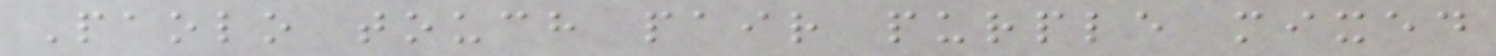Paolo touch pair purple mixed
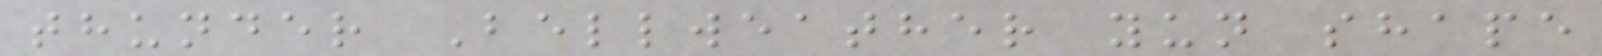thunder Bellweather yun shape
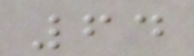64
